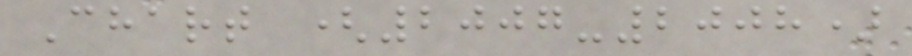Chart (2007-2008)
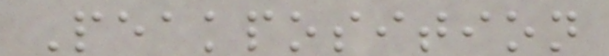Peakposition
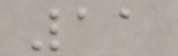11
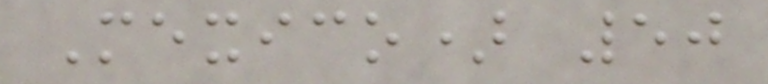Mexico) 50
